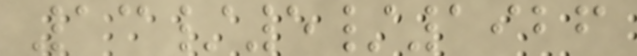13/5/1926
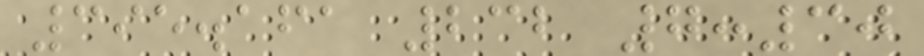395.161 232 7:30
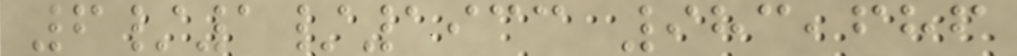6/1/1933 983,686
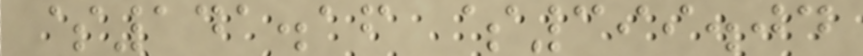$141.16 $399.04
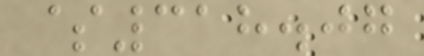$318.07
